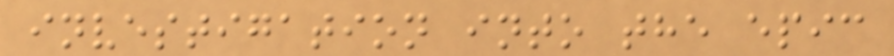investigation into the epic
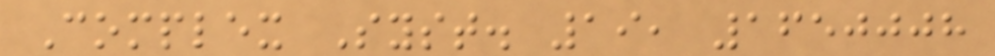Complex Syst. 19, 1650008
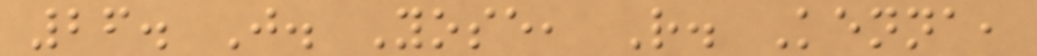26. J. Yose, R. Kenna,
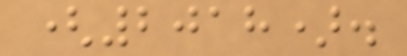(2018).
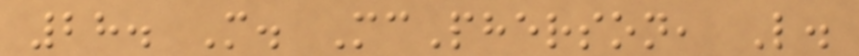28. M. McPherson, L.
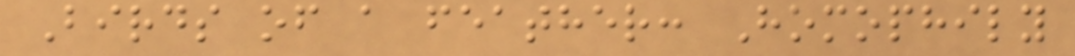Birds of a feather: Homophily
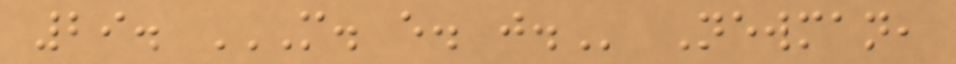29. M. E. J. Newman,
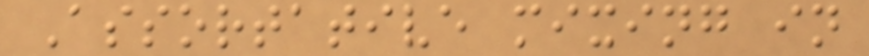Assortative mixing in
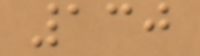130
